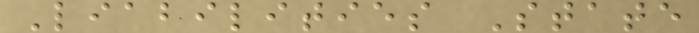Liabilities State
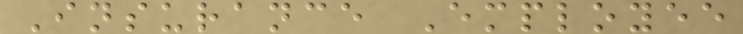Insurance Employee
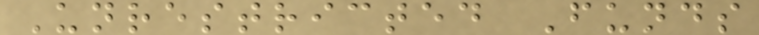Unrestricted Funds
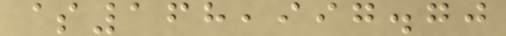$168,997.70
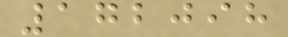172098
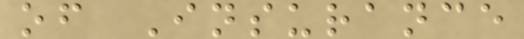of Insurance
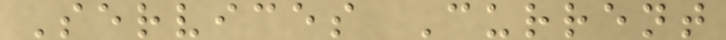Services Current
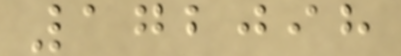172098
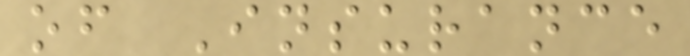of Insurance
